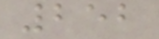252
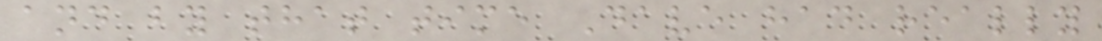and by that time Dave had really
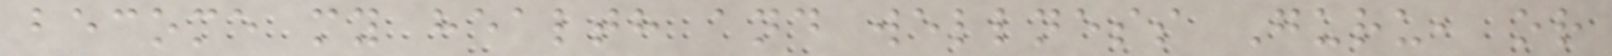become my health and wellness Guru, or
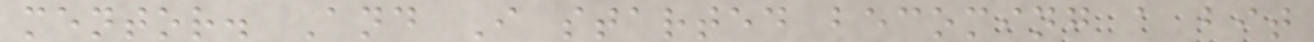mentor. And I started becoming a bit
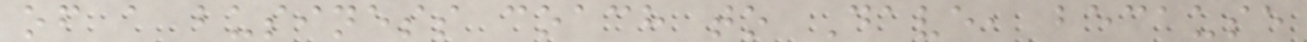of a business coach to Dave, because
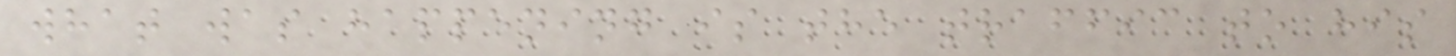what was happening is the traffic to his
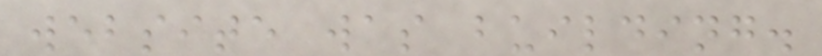website was building.
